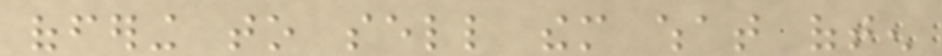offering to sell them what often
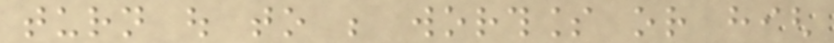turn out to be worthless or high
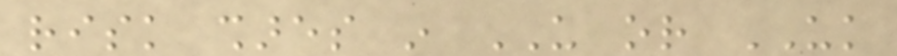risk shares in US or UK
